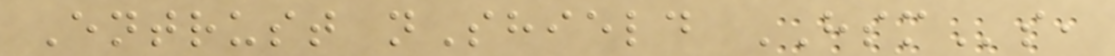Entrust nShield HSMs,
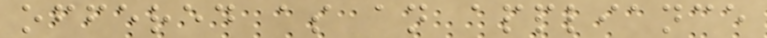offered as an appliance
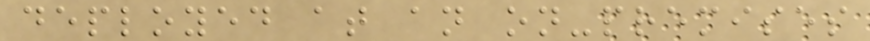deployed at an on-premises
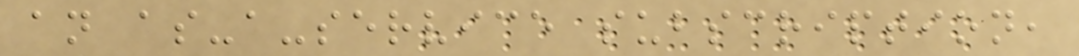an as-a-service subscription,
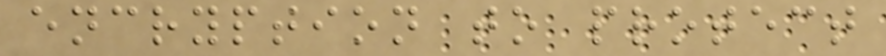encryption to protect
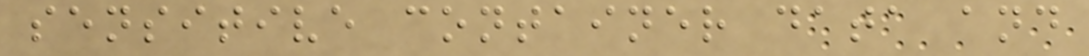sensitive container data and
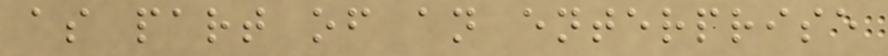as part of an enterprise
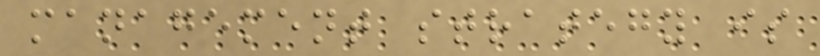management strategy is
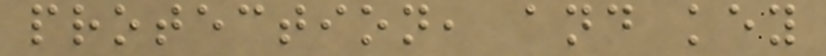protection, and key
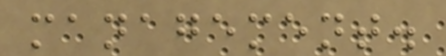management.
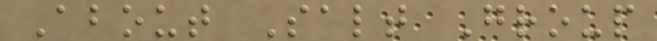About Salt Group
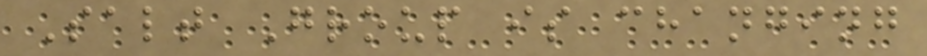Salt Group is changing
